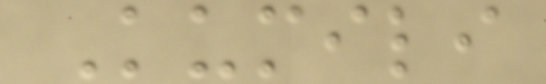Kumili
